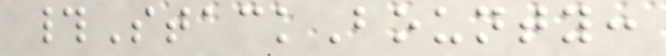#StackBounty:
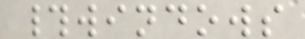#windows
